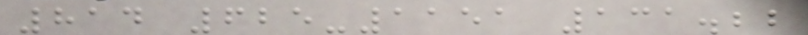814 625-1151 131.22
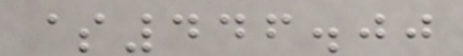$446.00
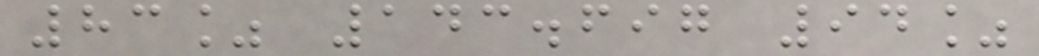83% 143.697 94%
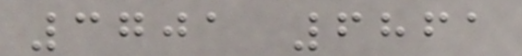3701 6861
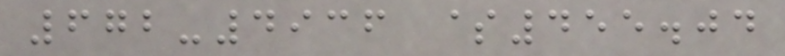672-4936 $455.04
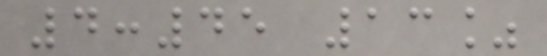4:45 13%
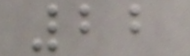22
